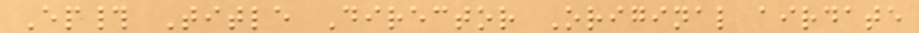Ep# Title Director Original airdate
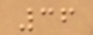36
